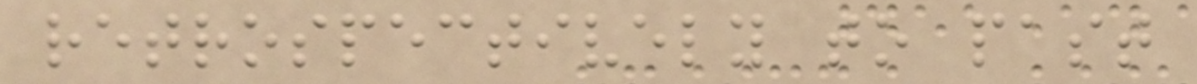retrospectively to past
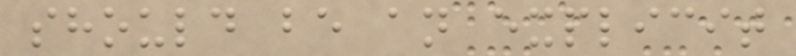should be an explicit
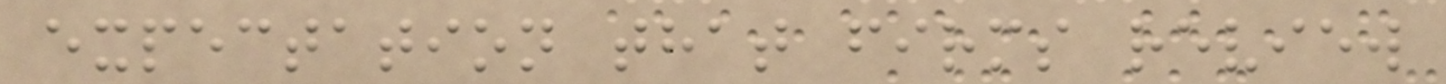expectation that firms review
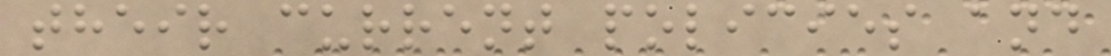their current policies and
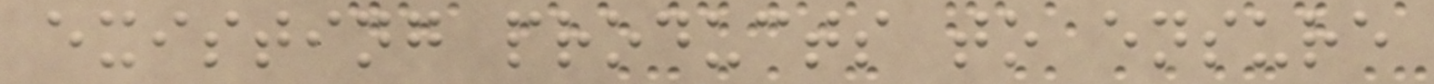existing products to ensure
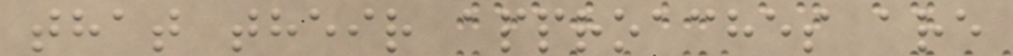that their approaches are
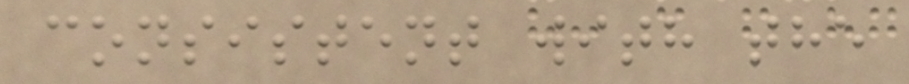consistent with the
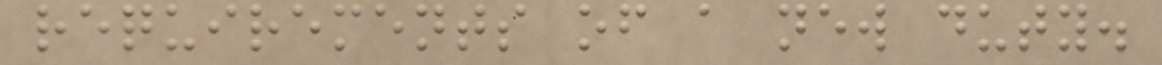requirements of a new duty.
